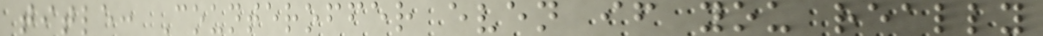title: Counteroffer even if you really
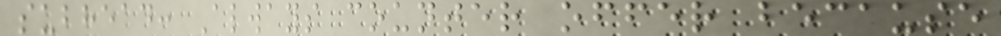subhead: Always counter offer because
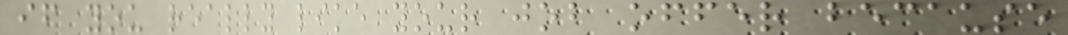if you really like your job offer because
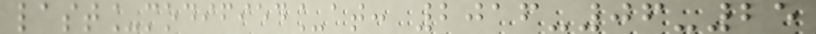last_modified_at: 2016-06-25
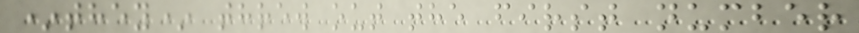*they* threw out the first number
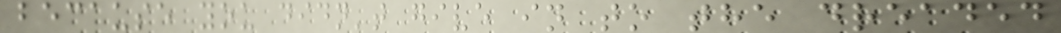because you didn't give in to the dreaded
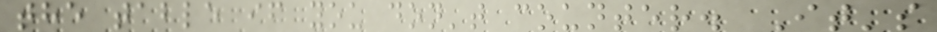the table if you don't counter. It's
